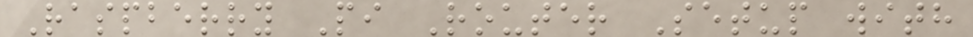Raspberry Pi Router Setup with
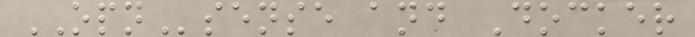OPNsense and Docker
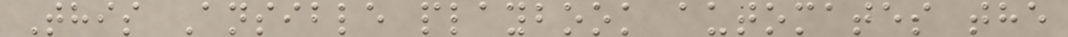This Ansible playbook automates the
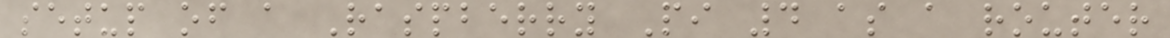setup of a Raspberry Pi 4 as a router
